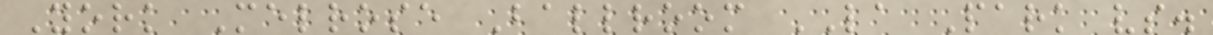York Melrose Ballroom LA Park vs.
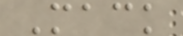Mack
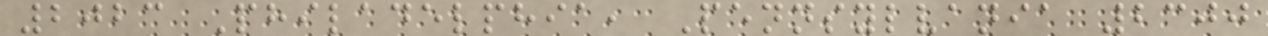2023 Philadelphia, Pennsylvania 2300
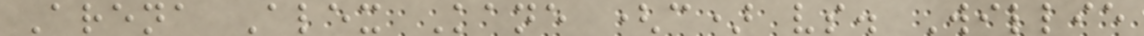Arena Alex Kane (c) vs. Willie
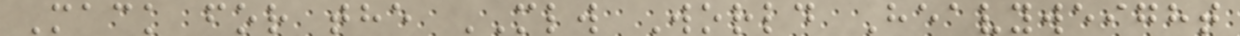Mack for the MLW World Heavyweight
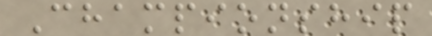Championship
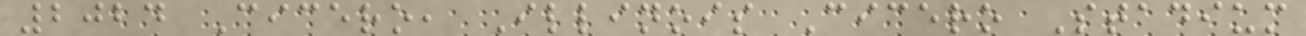2024 Cicero, Illinois Cicero Stadium
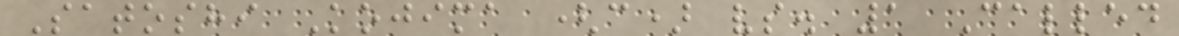Satoshi Kojima (c) vs. 1 Called
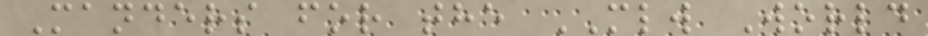Manders for the MLW World
